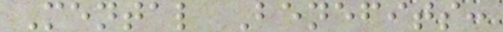Mental Benefits:
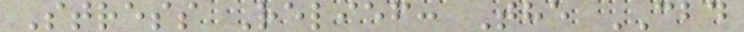Stress Relief: The CBD
